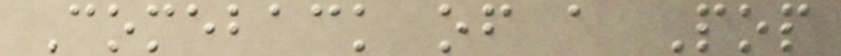Comeback of a Pop
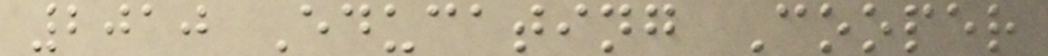2010 Educating Cooper
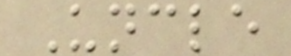Uncle
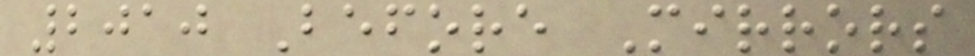2010 Before Mirrors
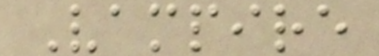Vampire
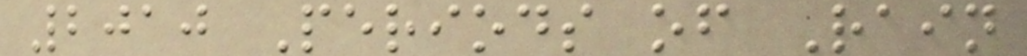2010 Periods of Rain
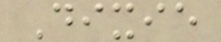Dixie
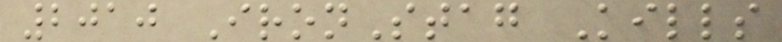2010 IronStag Kills
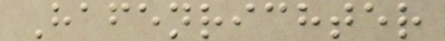Hafenrichter
